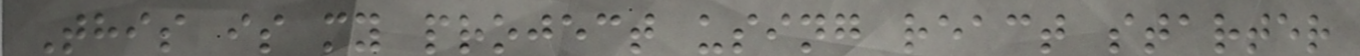This is my project using react starter
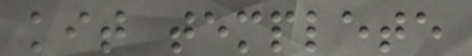kit templete
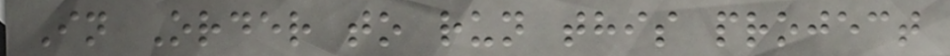In Order to run this project
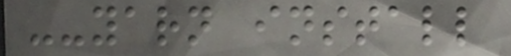--yarn install
